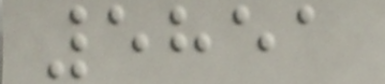5851
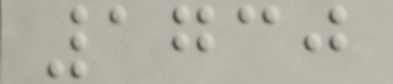1730
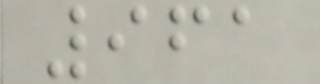961
